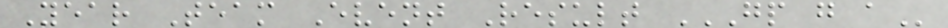Year Team Event Result GP G A
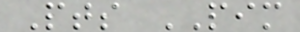Pts PIM
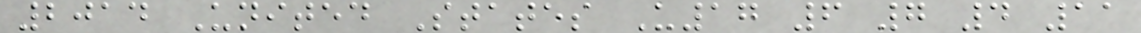2014 United States U17 6 7 4 11
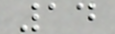14
